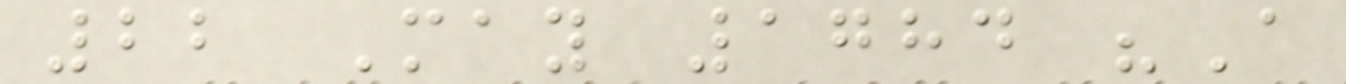22 May 1784 "A
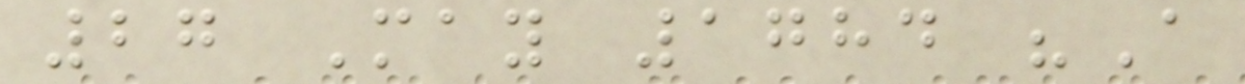27 May 1784 "A
